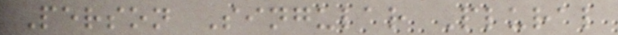Person Singular Plural
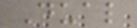Dual
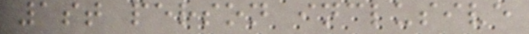1st person inclusive
